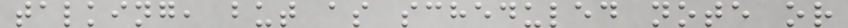talking, but as scheduled note or
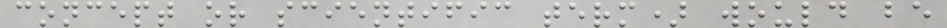concept or scientific term) would be
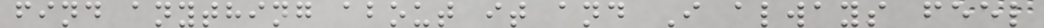find anything about it and I always feel
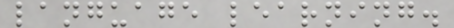language learning.
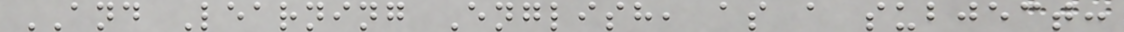AND Learning English, as a subject:
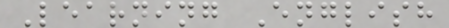Learning English
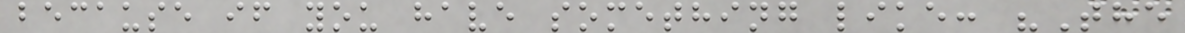because if you have something like: "The
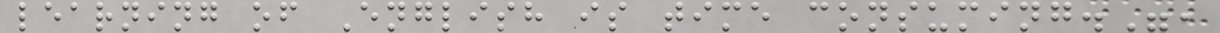learning of English is time consuming.",
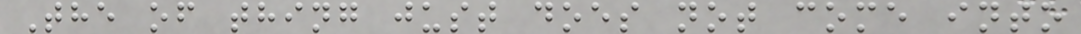The of thing just does not come into
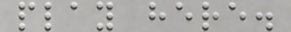play here.
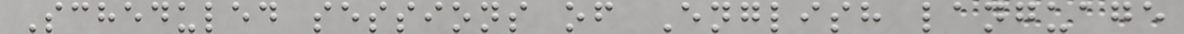Scheduled sessions of English language
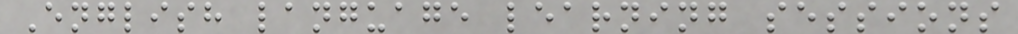English language learning sessions
